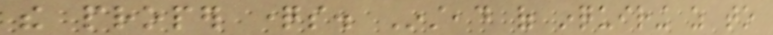the proper questions. Instead of inquiring as to
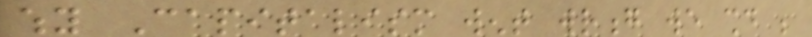why Capitalism went wrong we should be
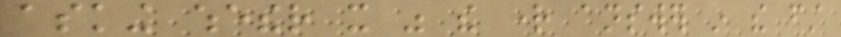asking whether it was the right answer in the first
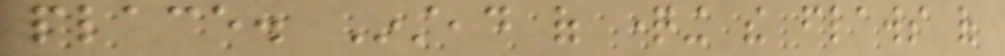place. Instead of questioning the flaws of
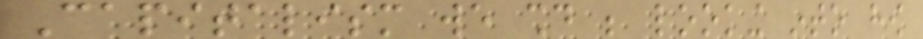Capitalism we should be looking into how
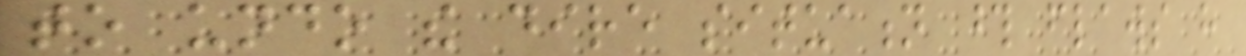to undo the dire situation those flaws have
